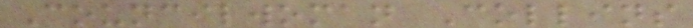Councilwoman Collins
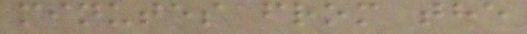minutes from the
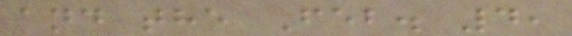and the Feb. 4,
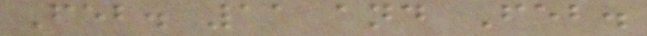Feb. 11 and Feb.
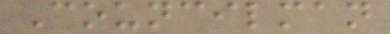Councilman
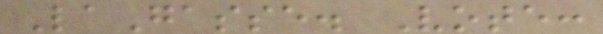LaGasse. Vote:
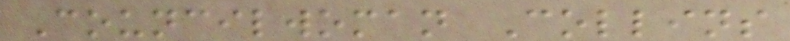Councilwoman Collins
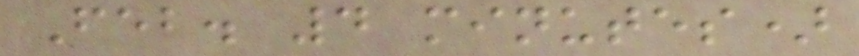Feb. 4 minutes)
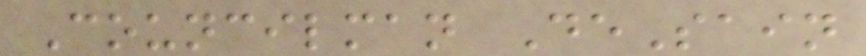Councilman DeSain
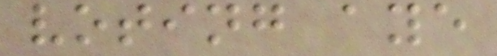voting aye
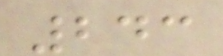243
